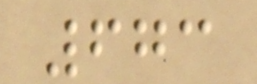673
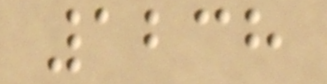1238
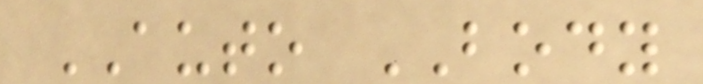AUTO BODY
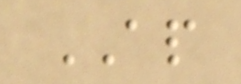AP
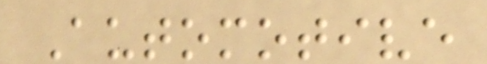Automotive
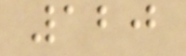120
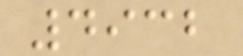4932
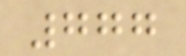777
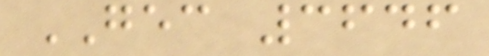GEC 3646
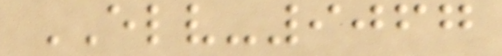ELV-9067
